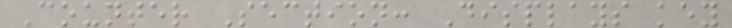Counter Section: Displays key
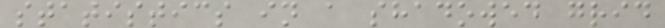statistics in a shadowed grid
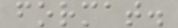format.
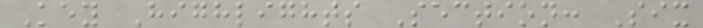Key Highlights Section: Six
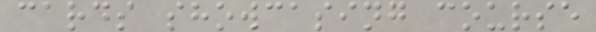cards showcasing course
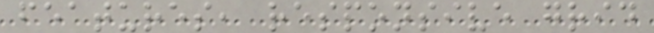features, responsive grid
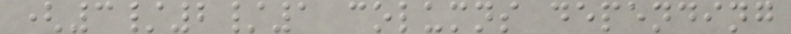(3/2/1 columns depending
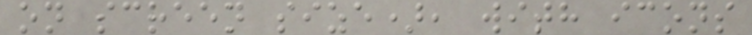on screen size), with icons
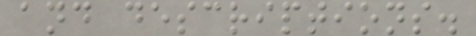and descriptions.
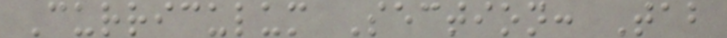Curriculum Section: Tab
